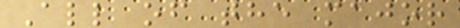All of the major
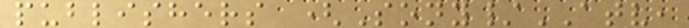publishers (Sony/ATV,
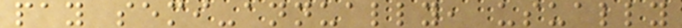pay semi-annually, usually
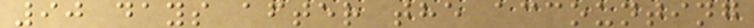90 days after the accounting
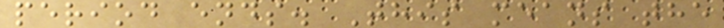period ends. This means the
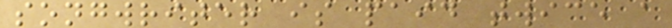songwriter is paid twice a
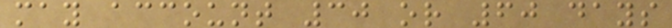may account 30 or 60 days
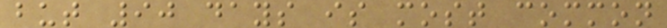but 90 days is most common
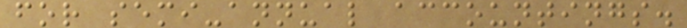for semi-annual accountings.
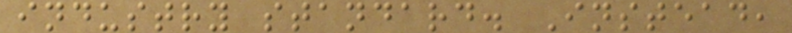industry standard. Instead,
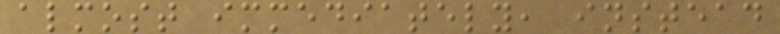almost immediately, instead
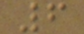6
